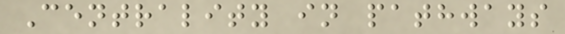Centrality in pathways
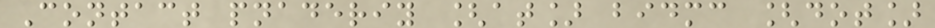Contact pnaderiy [at] bidmc [dot]
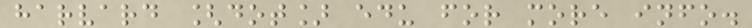harvard [dot] edu for more info.
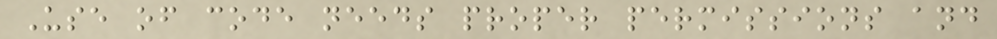Use of code needs proper permissions and
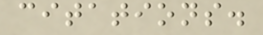citations.
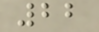22
